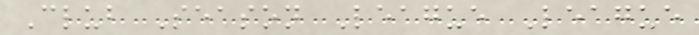Club Season League League
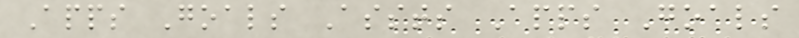Apps Goals Assts Apps Goals
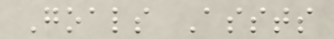Goals Assts
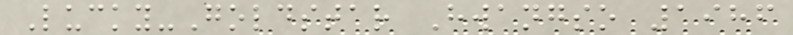Lucky-Goldstar Hwangso 1986
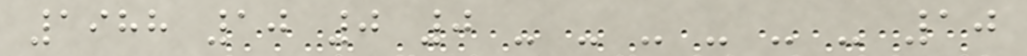1988 10 0 0 - - - - - - 10
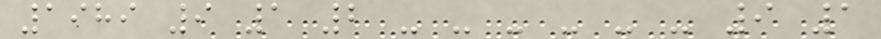1989 9 1 2 - - - - - - 9 1
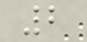2
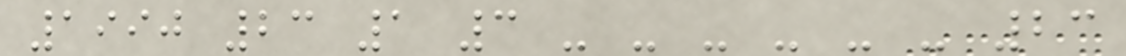1990 23 1 3 - - - - - - 23
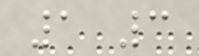1 3
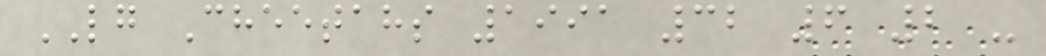LG Cheetahs 1991 32 6 2 -
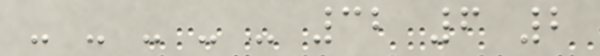- - - - - 32 6 2
